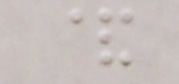&
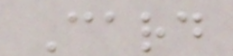Card
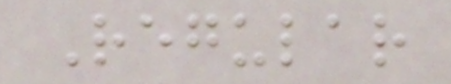Regular
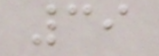39
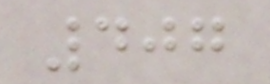407
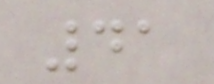41
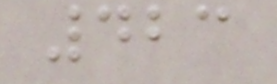423
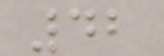42
